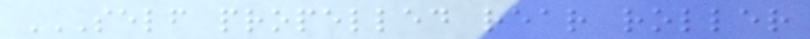SELF PROPELLED REAR ROLLER
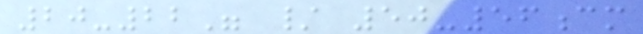20-22" / 50-56cm
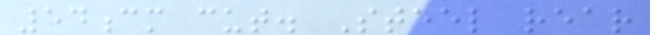54cm cut. Steel rear
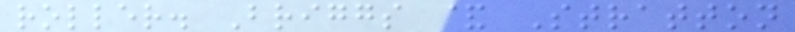roller. Briggs & Stratton
